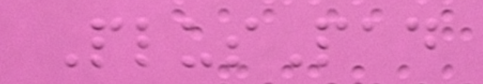PlusPad
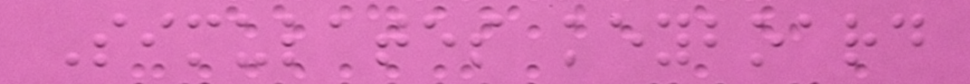Simulates keyboard
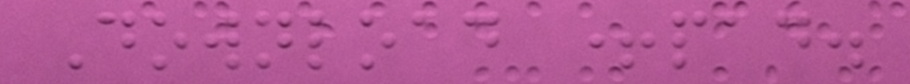Download +pad.
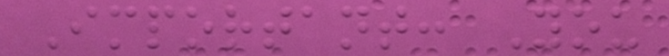Important: You
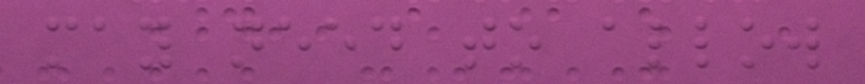may need to allow
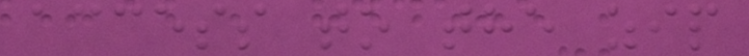access to the zip
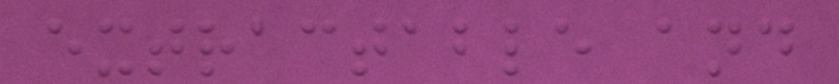extractable and
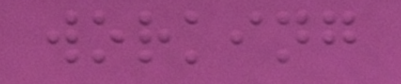working
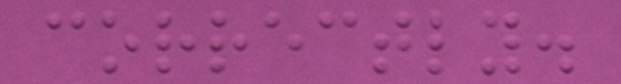correctly.
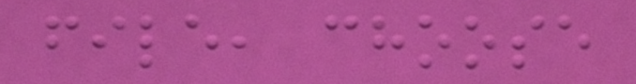file, choose
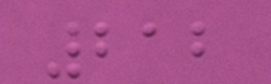212
